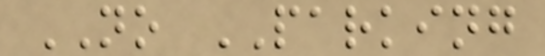NO PARKING
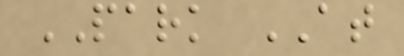PARK AT
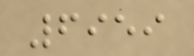6959
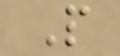P
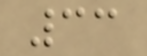33
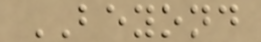BEYOND
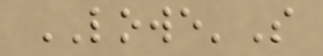LOWE'S
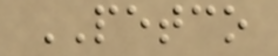PETCO
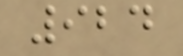924
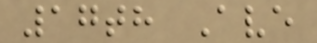17th Ave
